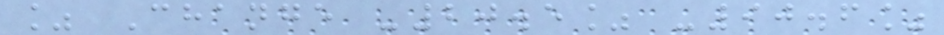% Change -20.5% -90.6%
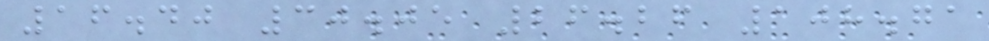16.40 30.05 26.26 108.71
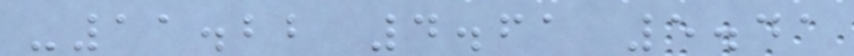-11.22 4.61 5.41
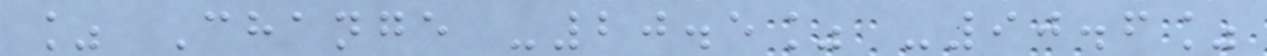% Change -20.5% -90.6%
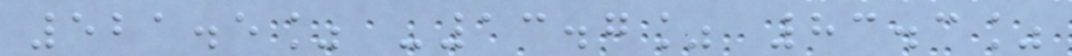521.5% -13.7% 83.3%
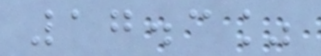17.3%
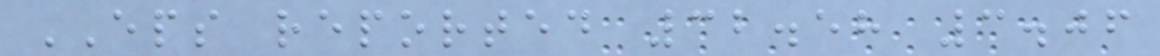EPS reported 32.58 3.06
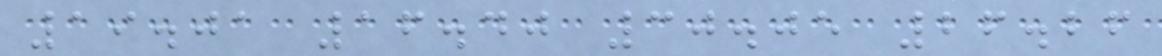19.01 16.40 30.05 26.26
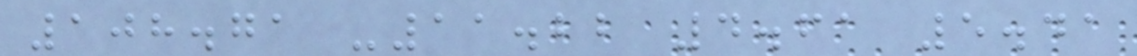108.71 -11.22 4.61 5.41
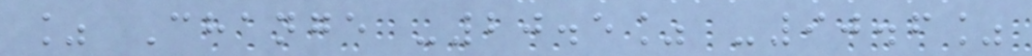% Change -20.5% -90.6%
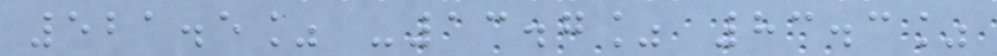521.5% -13.7% 83.3%
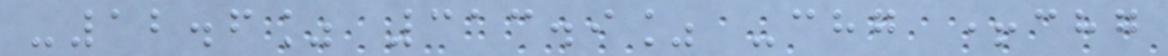-12.6% 313.9% -chg +chg
